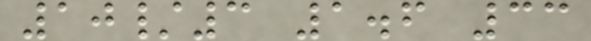10/3 1.6 33
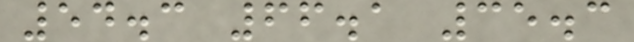54.3 66.1 35.3
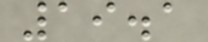19.1
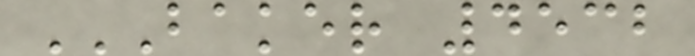BAKER 4532
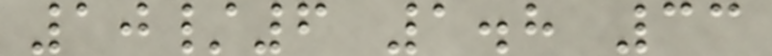10/6 1.8 33
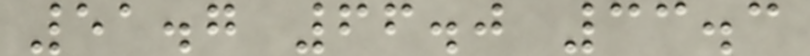51.7 66.0 33.3
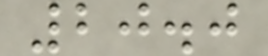20.0
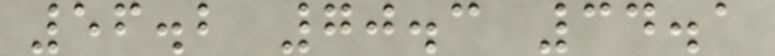56.2 70.3 34.1
